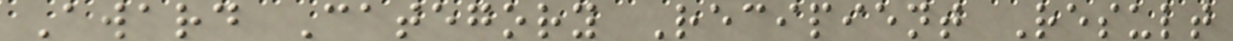Award Category Recipient Result
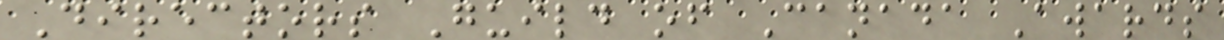Directors Guild of Canada Awards
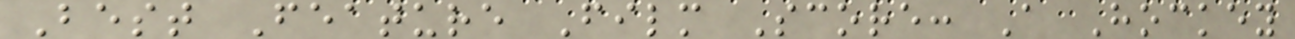Best Feature Film Score: A Hockey
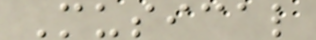Musical
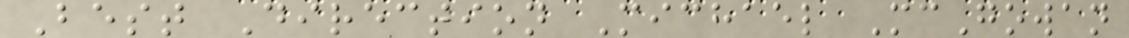Best Direction Michael McGowan
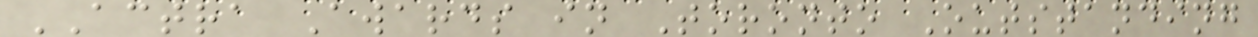ACTRA Awards in Toronto Outstanding
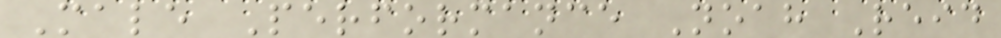Male Performance Noah Reid
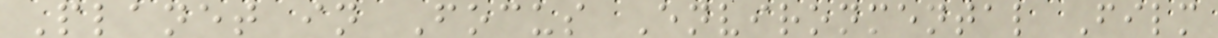Planet in Focus Environmental Film
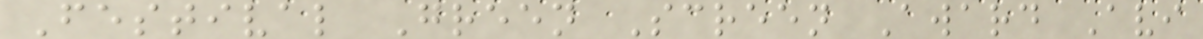Festival Green Screen Award Avi
